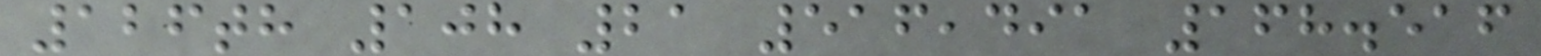126th 108 21 516,491 168.516
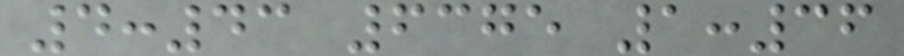4:43 6375 1:36
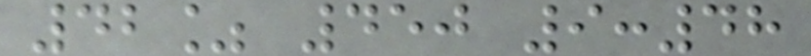42% 450 9:48
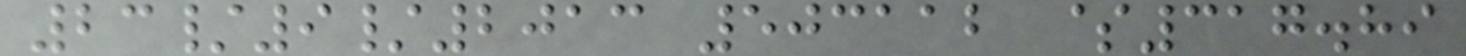23/9/2013 503112 $317.89
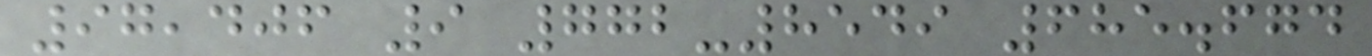97,406 9 772-8549 685.674
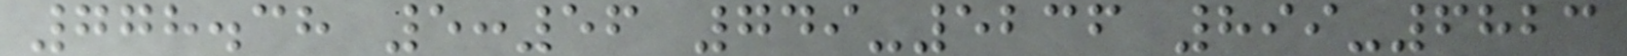778.38 5:56 749-5236 899-6823
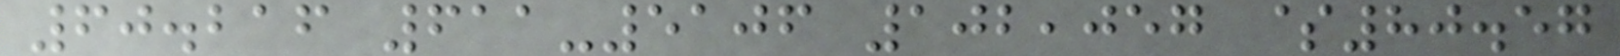60.216 611-5106 102,057 $80.57
